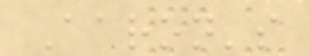Aaron's
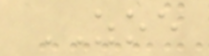ZOE
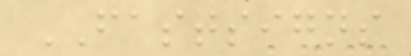FASTSIGNS
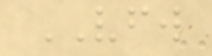VFW
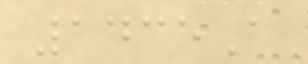1435A
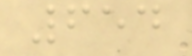654
